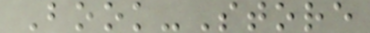Book-Store
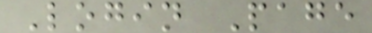Login Page
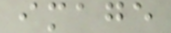image
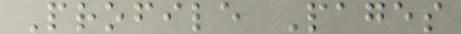Profile Pages
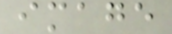image
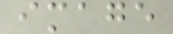image
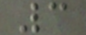3
